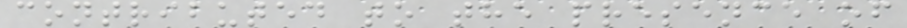contributed to the presence of
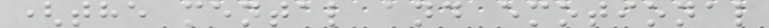(the mental and emotional
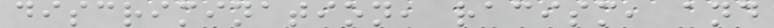discrimination, racism, and
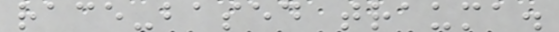race-based trauma.
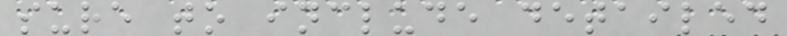sure to include detailed
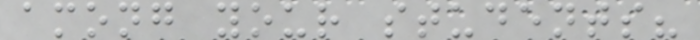among your students?
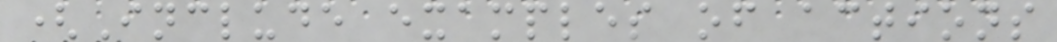(Include examples of actions
